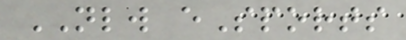NLW eSports
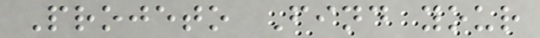Projeto Find your
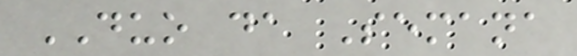DUO da Semana
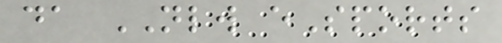da NLW eSports
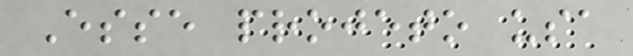Esse projeto usa
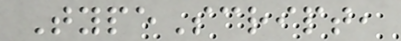TypeScript,
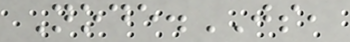Node.JS,
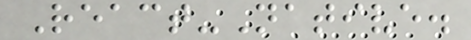React-Native.
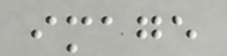image
